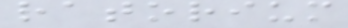ratorium
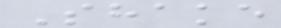Shake
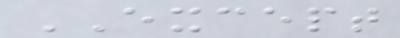EXCEPT
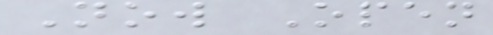Now Open
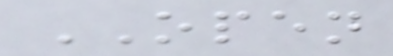OPEN
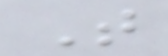T
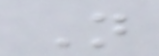N
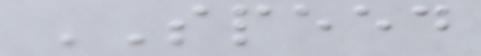SPEED
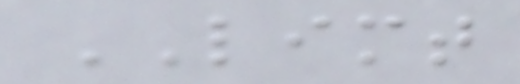LIMT
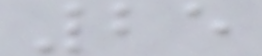25
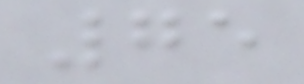75
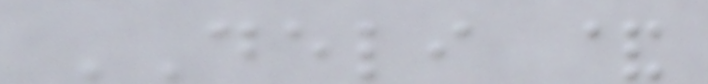DELI &
